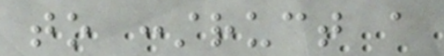to construct a
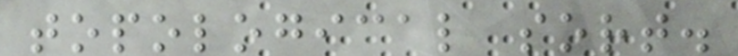topological sort.
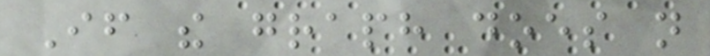If the graph does not
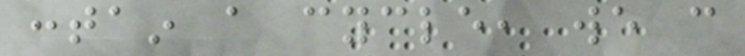contain a cycle, we can
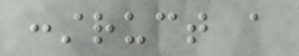construct a
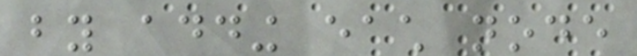by adding each node
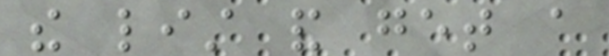the list and get a
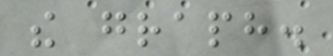the graph.
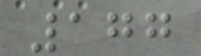177
